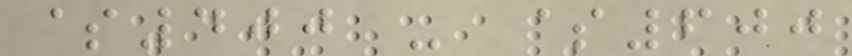$400 - $600
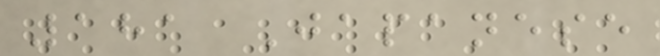181 Japanese
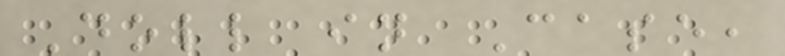Doll in Case,
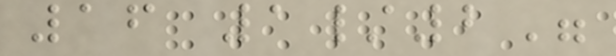16 1/2"
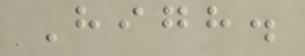High.
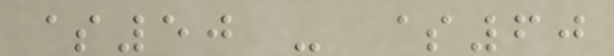$50 - $60
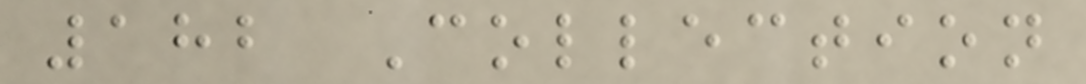182 Collection
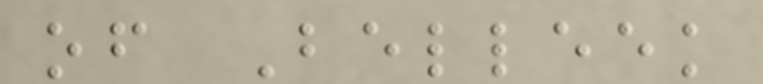of Belleek
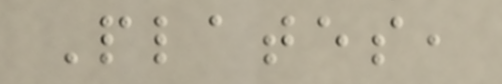Plates,
